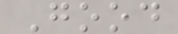Good
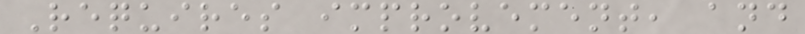Requires improvement, and
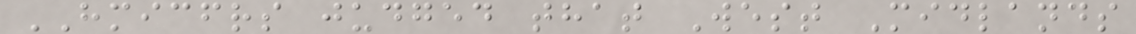HMICFRS judged that West Midlands
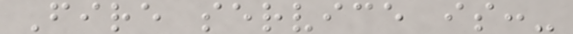Fire service is:-
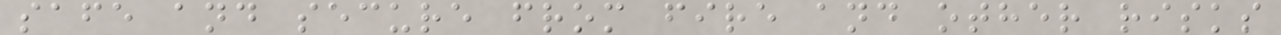safe and secure from fire and other risks
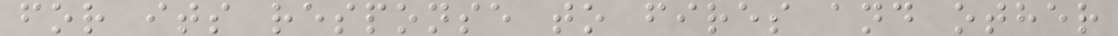for its response to fires and other
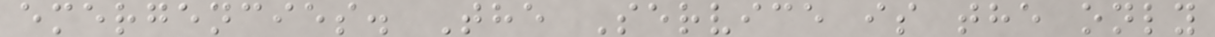emergencies. The Service is the only
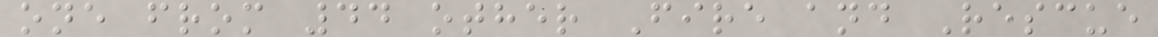one from 44 other Fire and Rescue
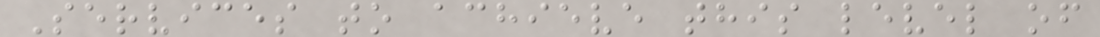Services to achieve this level of
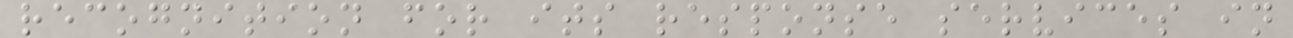recognition for its response services in
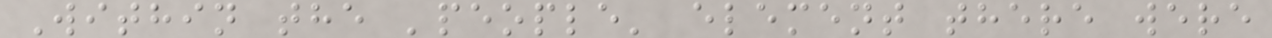Within the 'people' element there were
